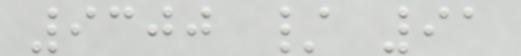9300 / 91
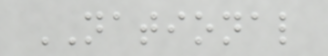NATIONAL
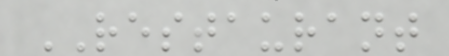RESTAURANT
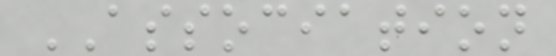ASSOCIATION
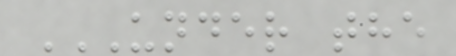UNDER THE
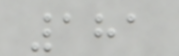181
